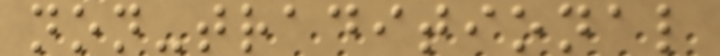non-traditional
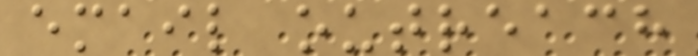email outreach
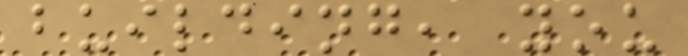building, you
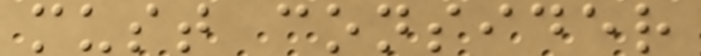must consider
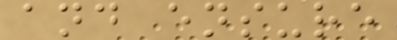and ensure
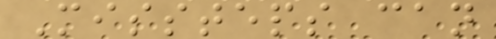Missteps can
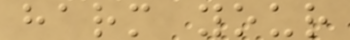harm your
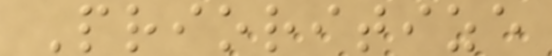Prioritize
